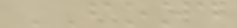FOOD
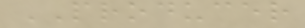PRODUCER
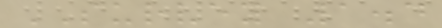SURVEY 1.4
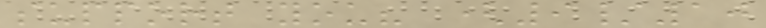support you? (9/10
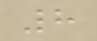8
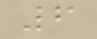6
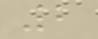2
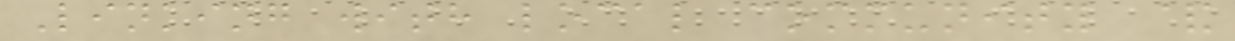Linking with local community &
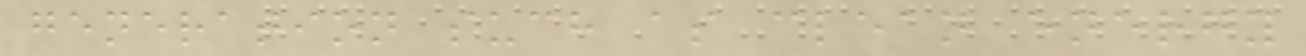generation such as clean energy
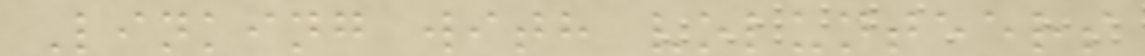Linking with volunteers
